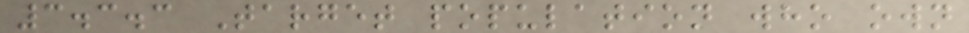3.3.3 Target population who own
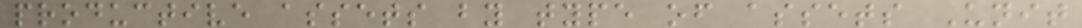productive assets by type of assets Unit
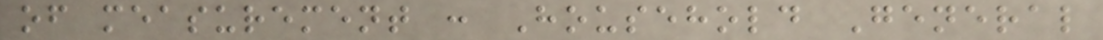of measurement : Household General
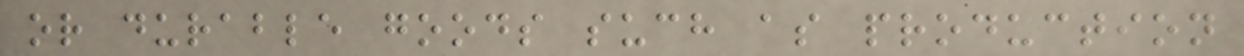or durable goods such as production
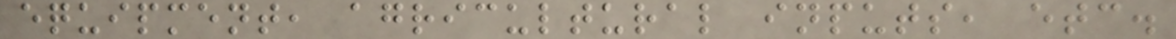equipment, agricultural inputs, etc.
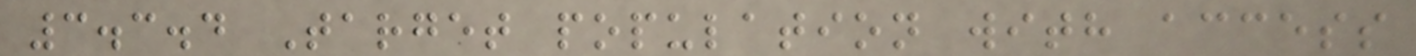3.3.4 Target population with access
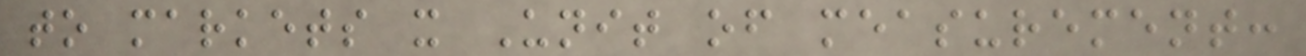to markets x Unit of measurement:
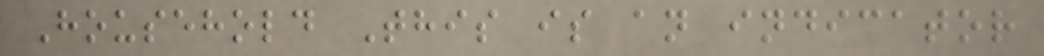Household This is an indicator
